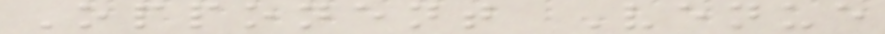Opponent Venue
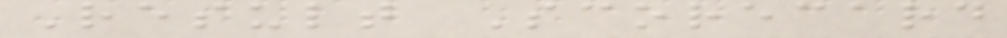Result Scorecard
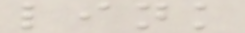link
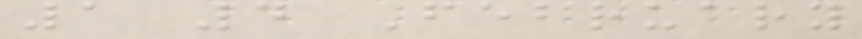1 4 February
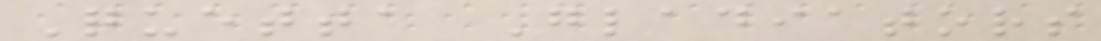Quetta Gladiators
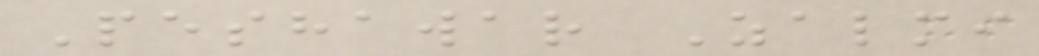Peshawar Zalmi
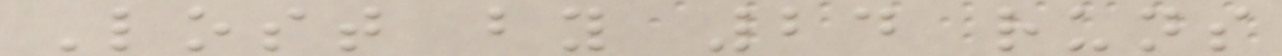Lost by 24 runs
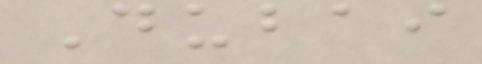Dubai
